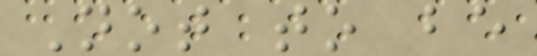Not to be
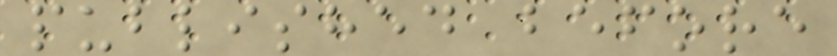published before
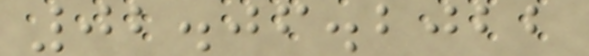02.06.2022
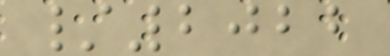/2022
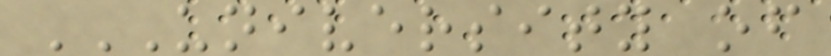UNIVERSITY OF
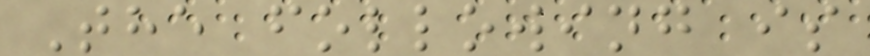The following is
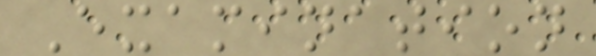Examination
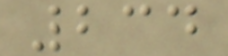234
